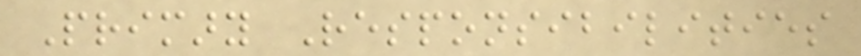Primary Responsibilities
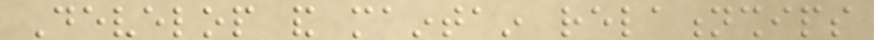Develop and maintain relationships
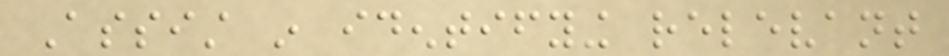Assist in identifying relevant
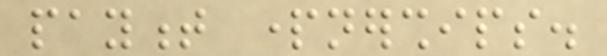payment partnerships.
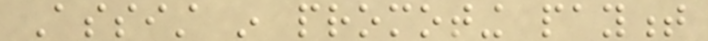Assist in promoting payment
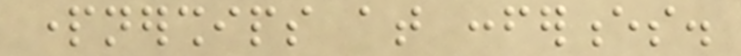partnerships at conferences.
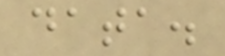data.
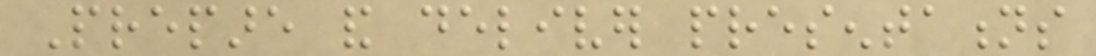Prepare and deliver presentations
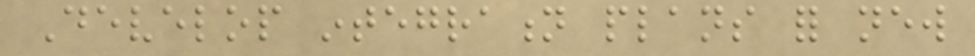Develop integration plans for new
